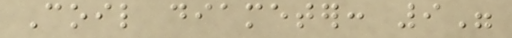Coil diameter: 9"
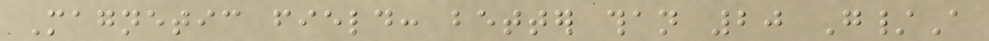Magnetic field: better than 20 G/A
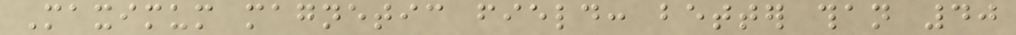Maximum magnetic field: better than 40
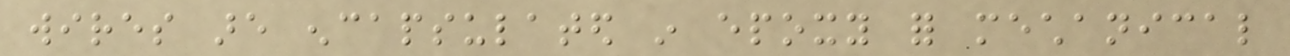wires are encapsulated in epoxy for mechanical
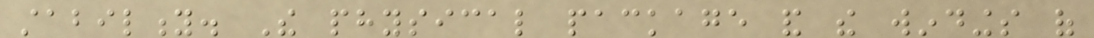stability. The physical package and the windings of
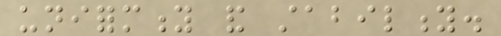uniformity and stability.
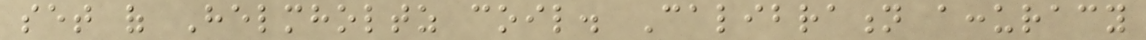set of Helmholtz coil. Calibration accuracy
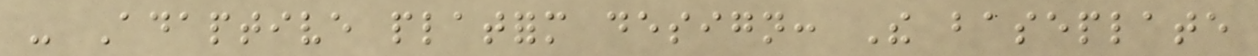- Adaptive platform design: The baseplate
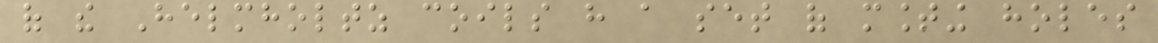of the Helmholtz coils have a set of mounting holes
